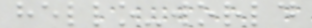hello-world
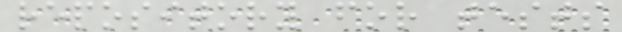repository for tests
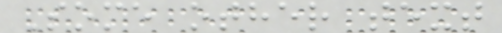Some other text
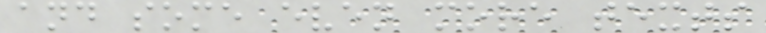and some even more texts
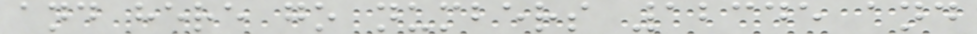and here go numbers 12345 and
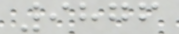9876
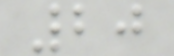20
